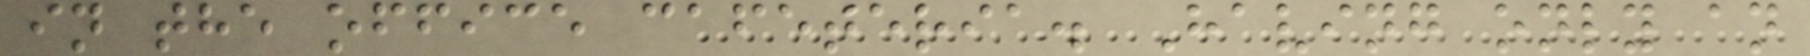in the office cafeteria. Having only an
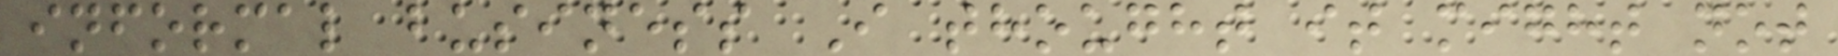informal business I thought it might not
